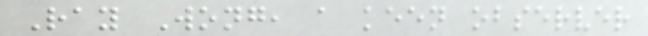Ray Wong, a keen observer
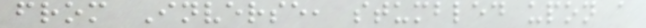from Inverse, stumbled upon a
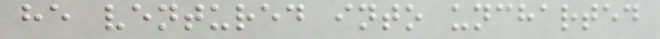he ventured into uncharted
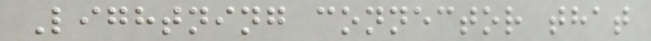Lightning connector that
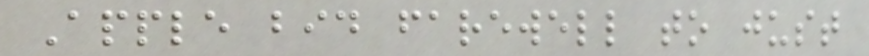Apple bid farewell to just
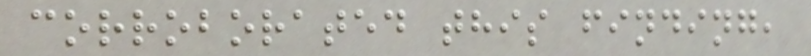corroborated this finding,
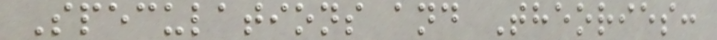Speculations and Theories:
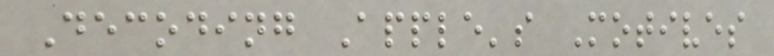Decoding Apple's Motives
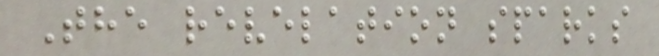The revelation sparks
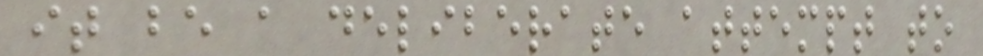it be a deliberate attempt to
